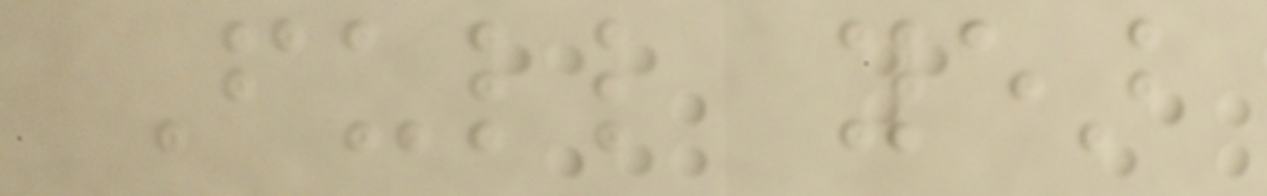Full year
